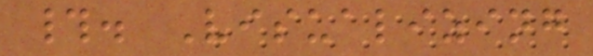#. Visualizing
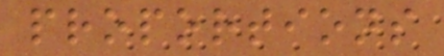proportions
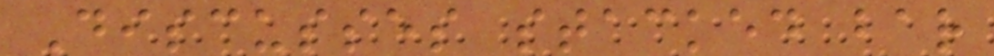Discusses stacked bar
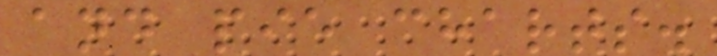and pie charts.
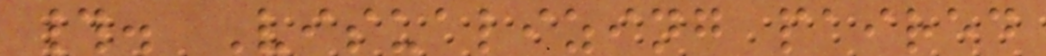#. Visualizing paired
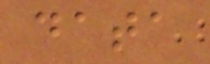data
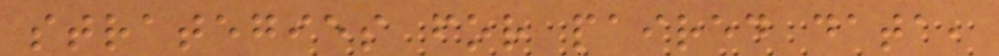strategies for paired data,
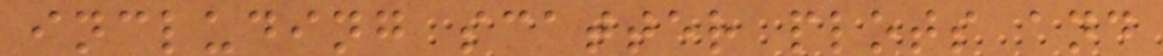including scatter plots and
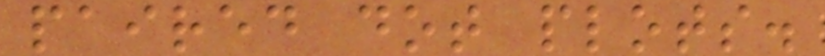paired dot plots.
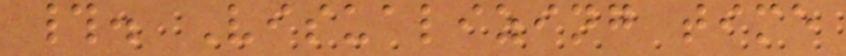#. Visualizing time
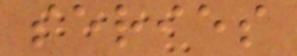series
